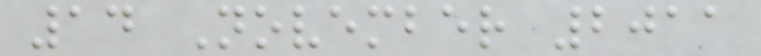14 November 2011
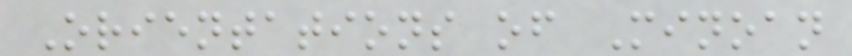Orientations of Minoan
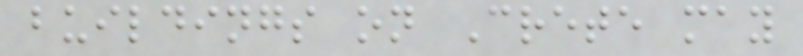buildings on Crete may
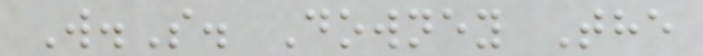W.S. Downey The
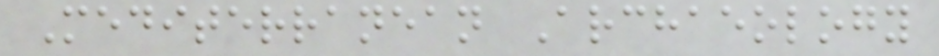Mediterranean Archaeology
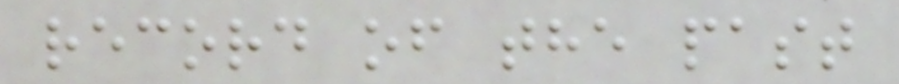record of the past
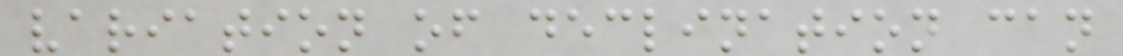variation of declination can
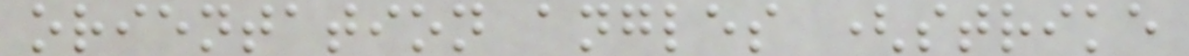orientation angles (strike
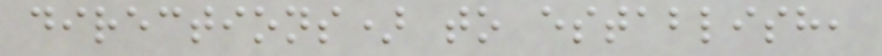directions) to establish,
